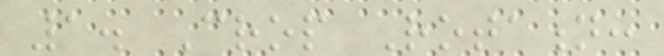1. Crop Rotation:
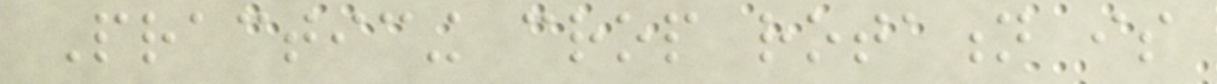Practicing crop rotation is
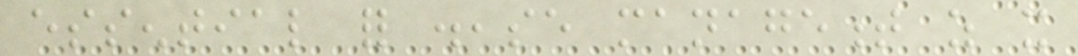essential for disease management as it
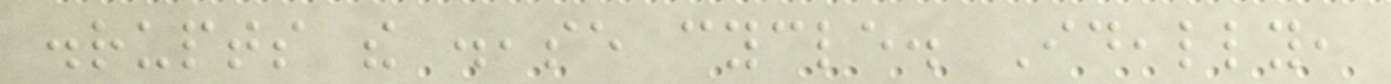disrupts the disease cycle. Ideally,
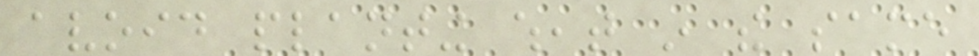avoid planting wheat in the same
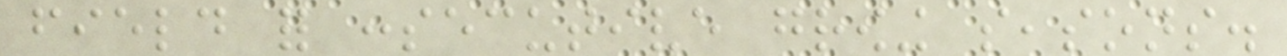field for consecutive growing seasons.
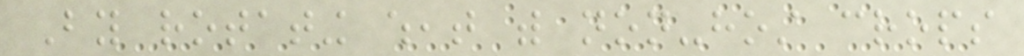By rotating wheat with non-host crops
